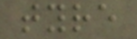tyre
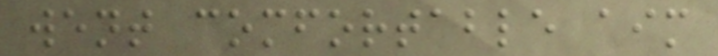went comfortable aim
